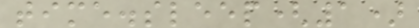time.sleep(1)
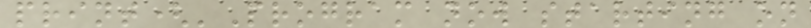print('Program now starting on
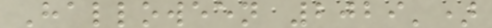Halloween 2029')
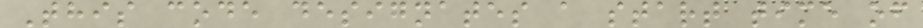This code designates a start time of
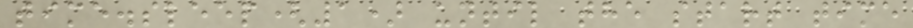time.sleep(1) until the start time
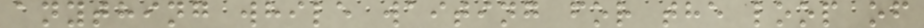anything while waiting for the loop of
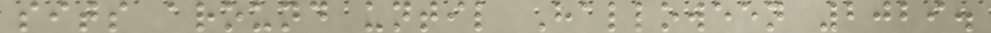sits around until Halloween 2029.
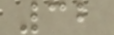32
